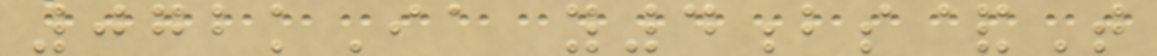072kIa y4bs&T
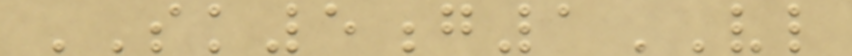SK5g1VL
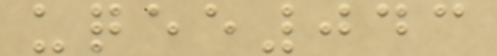uqee043
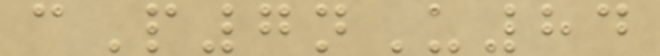cP7nU84
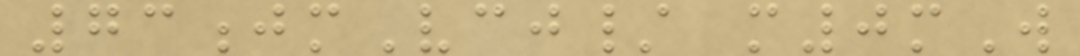73jmVcj/ m0mW
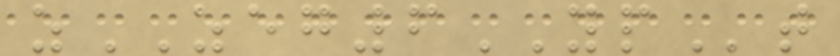zZEG6YPt
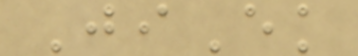JiEk
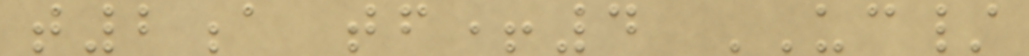t2a tf+4 UC/
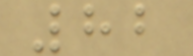82
